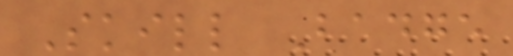Skill Badge
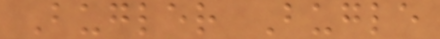Bugler Bugle
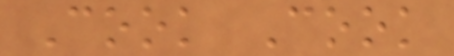Cook Cook
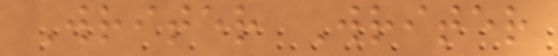Writer Writer
